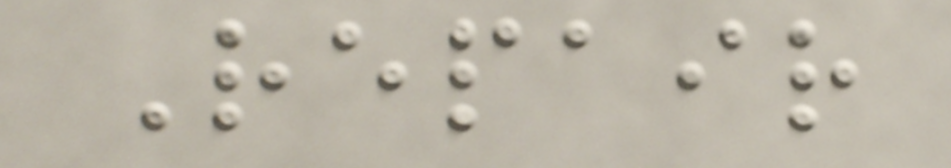Repair
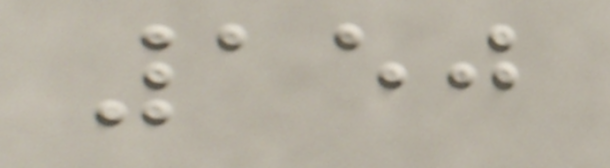150
